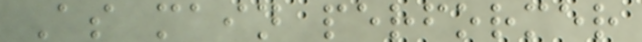As main performer
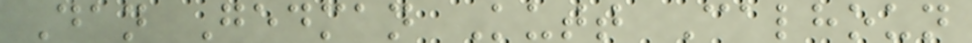Dan Gedman Kutt Calhoun
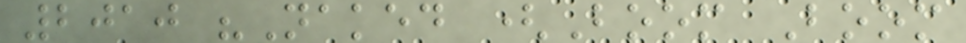2010 "Naked (Boom Boom
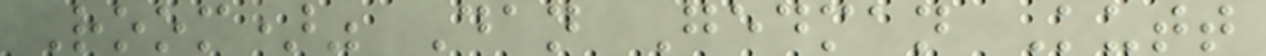Room)" Dan Gedman Kutt
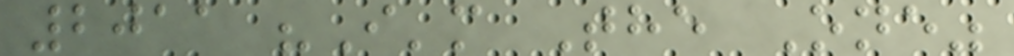2011 "I'm The One"
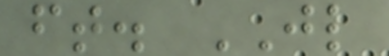ft. JL
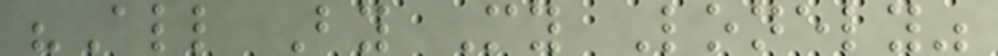"All By My Lonely"
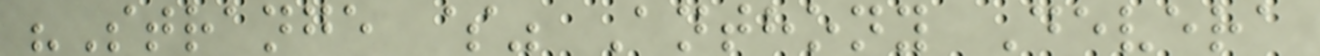"Strange $" Anthony Devera
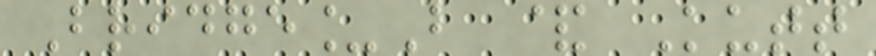Bridge_B & Kutt
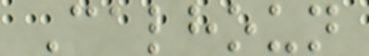Calhoun
